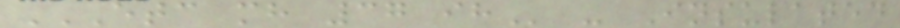ETC MH 37 IH - Insulated
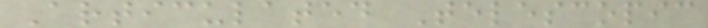Articulated Telescopic
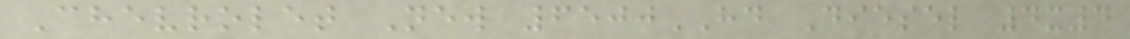Chevrolet New 6500HD Diesel 4x4
